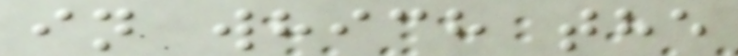in which the
